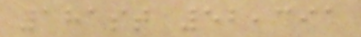181st 52,391
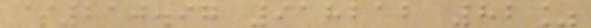$210.97 918212 82%
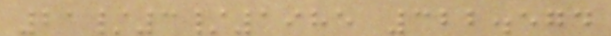21/3/1985 322.574
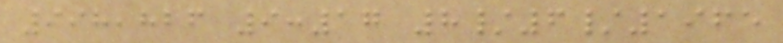998,826 9:17 8/6/1965
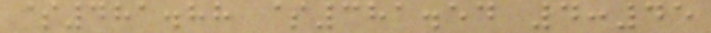$481.88 $381.54 4:45
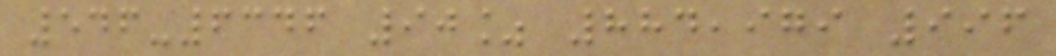546-6346 90% 884,979 996
